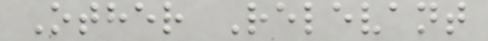Other Relevant
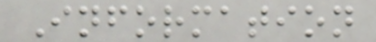Information
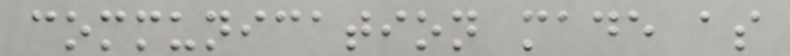communication made as
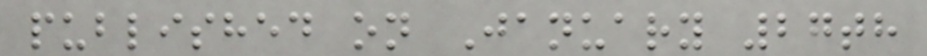published on January 27th
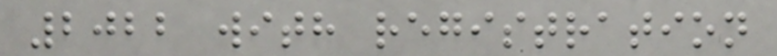2022 with registration
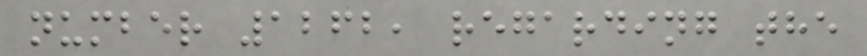number 1262, regarding the
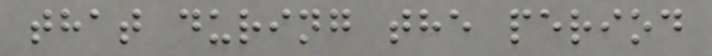that during the period
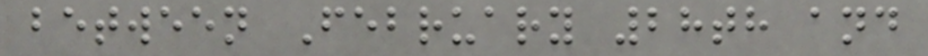between February 28th and
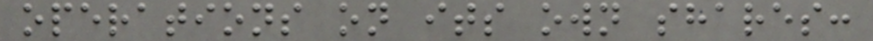operations on its own shares:
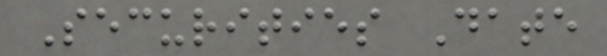Securities Date
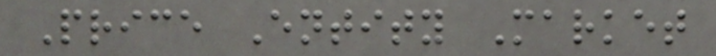Price Entity Market
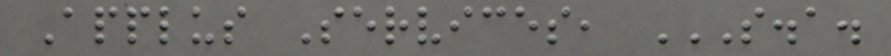Applus Services, S.A.
